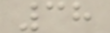38
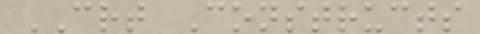CRT Constructs
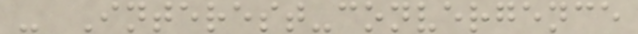- Interest-convergence
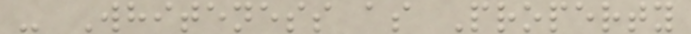- Whiteness as Property
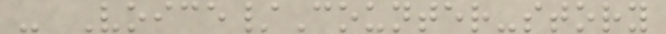- Voice/Counter-story
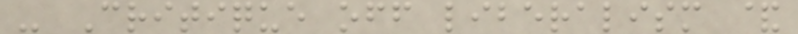- Critique off liberalism &
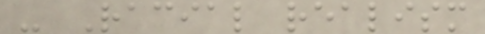- Racial realism
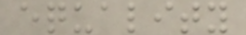equality
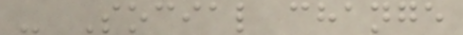- Social change
